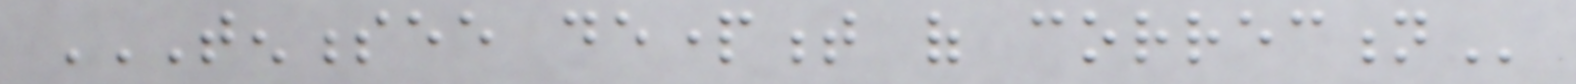TENNESSEE DEPARTMENT OF CORRECTION
